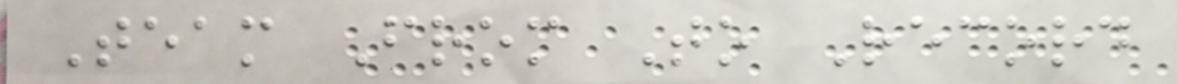Team From To Record
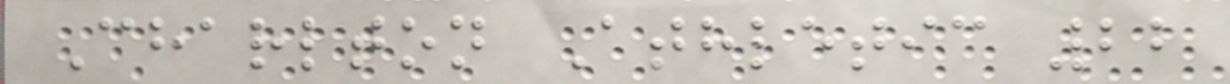Charlton Athletic 22
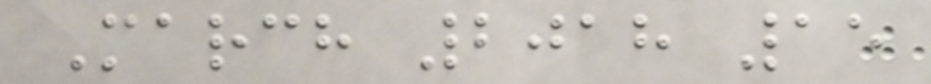March 2018 15
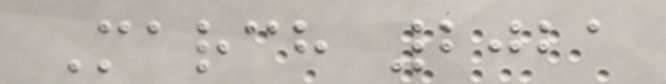March 2021
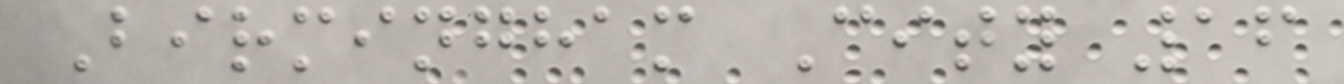Birmingham City 16
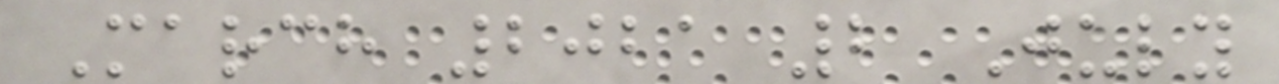March 2021 2 July
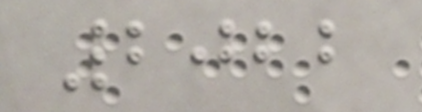2022
